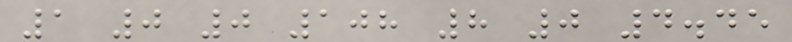1 0 0 108 8 0 4.45
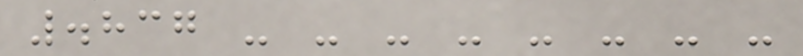.837 - - - - - - - -
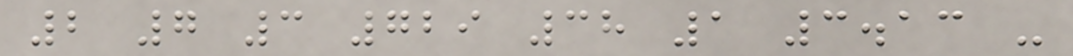2 7 3 729 38 1 3.13 -
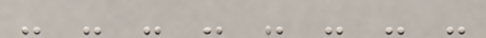- - - - - - - -
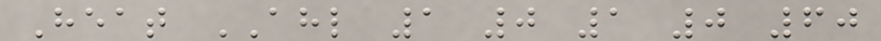Heat AHL 1 0 1 0 60
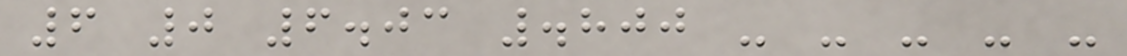6 0 6.03 .800 - - - - -
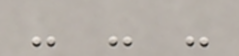- - -
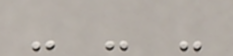- - -
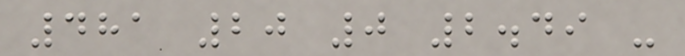481 20 0 2.49 -
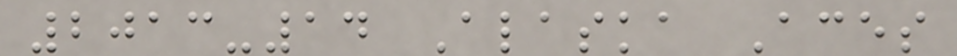2013-14 Alaska Aces
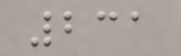231
